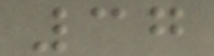37
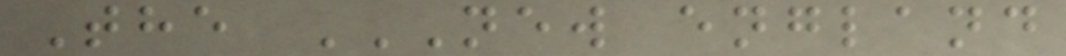The NEW ENGLAND
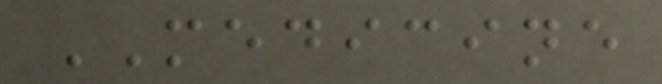MEDICINE
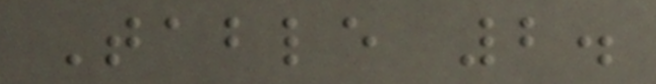Table 2.
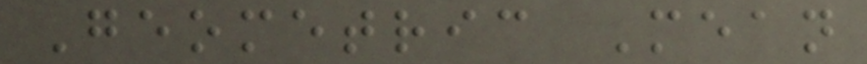Geometric Mean
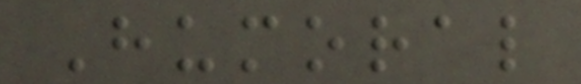Humoral
